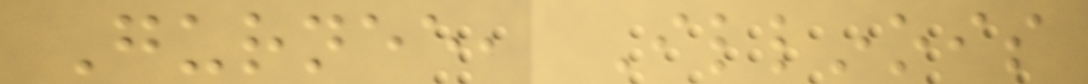Gurnee, Illinois
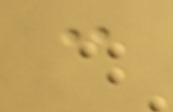can
